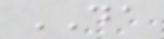DA
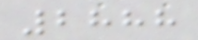2888
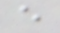e
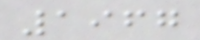1967
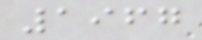1967
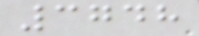3748
